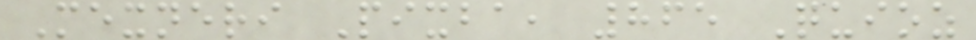Mexneri Pixba, 865 Quioz
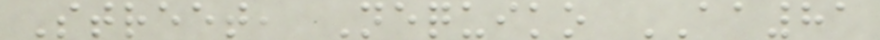Street, Nequiko AA81
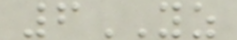6YZ
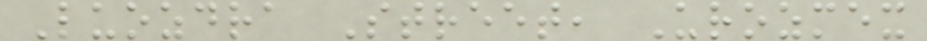Luozdra Street, Urozmex
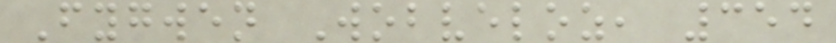Fygwen Wobveloz, 354
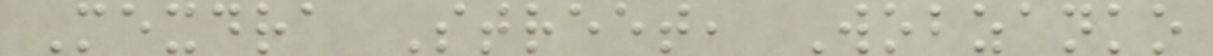Mexdra Street, Wobzanko
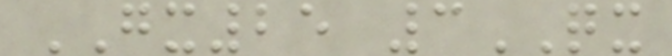GX25 3QX
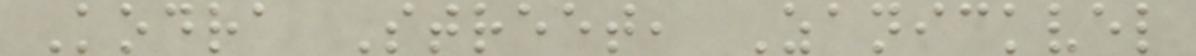Kodra Street, Zanickvel
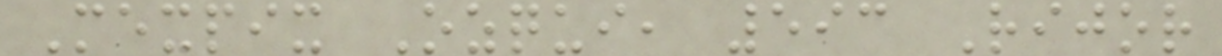Mexpix Ozqui, 593 Rijor
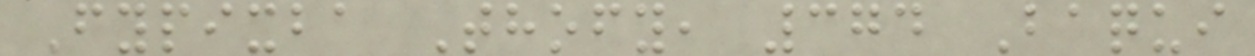Fypixba Thofy, 374 Baqui
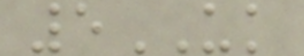5UK
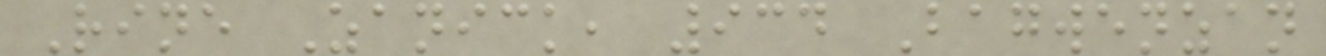Rine Zanick, 934 Bagwenzan
